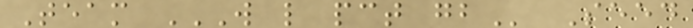Team W L PCT GB Seed
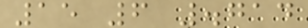15 6 .714
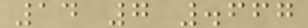14 7 .667
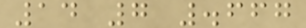14 7 .667
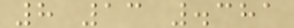8 13 .381
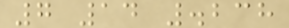7 14 .238
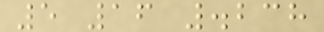5 16 .238
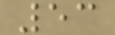53
